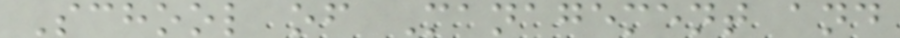School of Management and
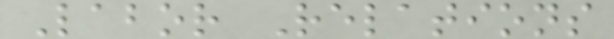Labor Relations
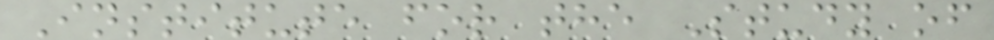Institute for the Study of
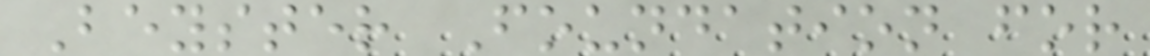Beyster Foundation for
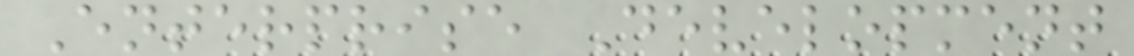Enterprise Development
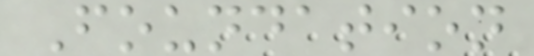Foundation
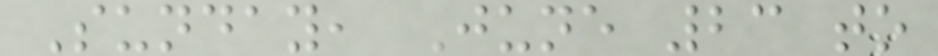Sunday, June 23 to
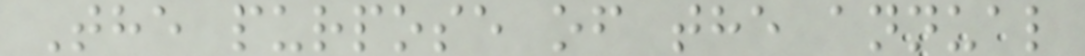The purpose of the annual
